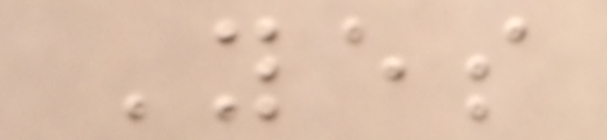Yes
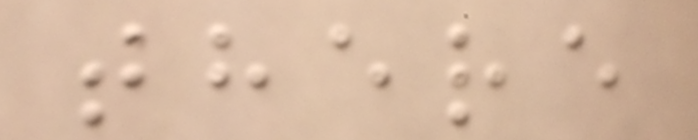there
